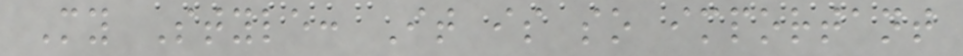My Style: It is so important
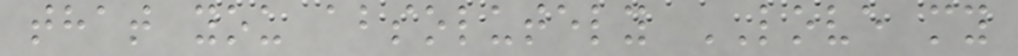that you absolutely LOVE my
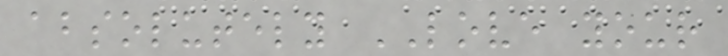absolutely LOVE your
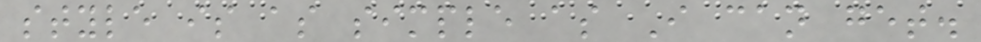style is as simple as I can get.
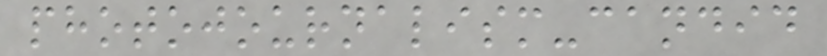photojournalism-candid
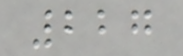227
